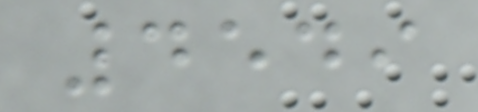4549
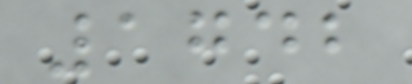1742
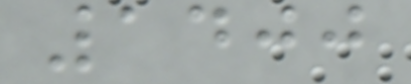1400
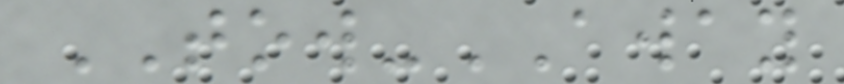TOW-AWAY
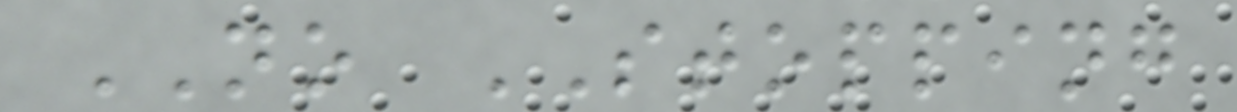NO STOPPING
